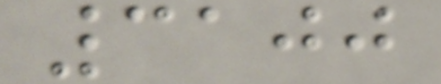3100
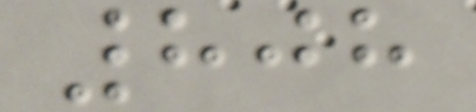808
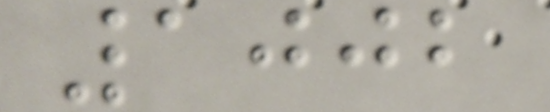1002
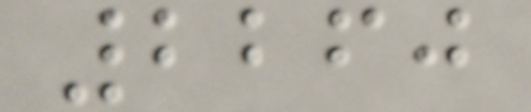2260
